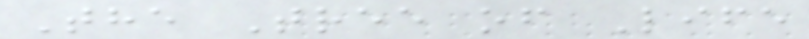The Tree of Life
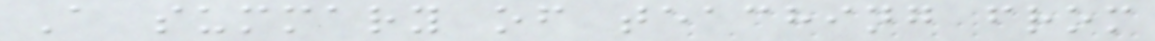A summary of teaching from
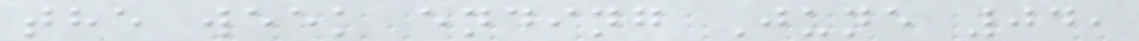the week ending June 04,
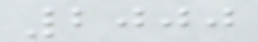2000
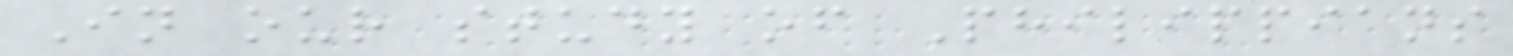In our study of Philippians
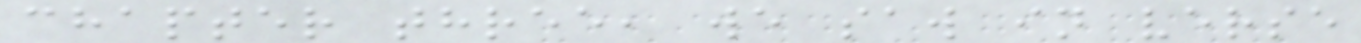chapter three, we saw in verse
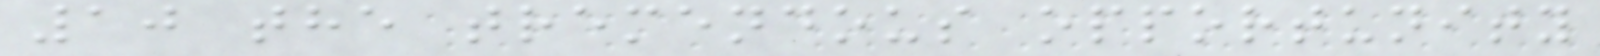10 the tremendous opportunity
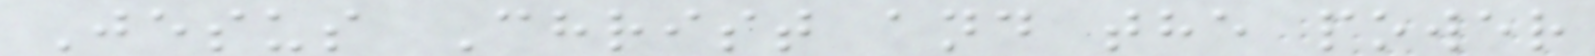Jesus Christ and the power
